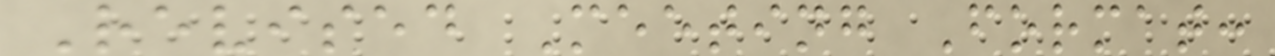Revised Meeting Format:
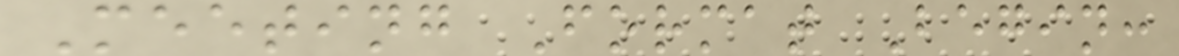Meeting Format Begin:
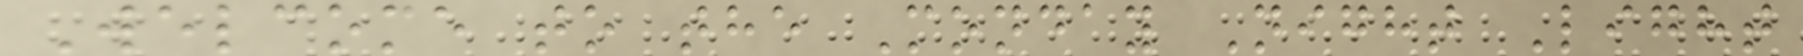Welcome to the Monday Night Light
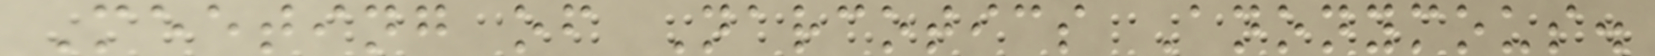Meeting of Narcotics Anonymous.
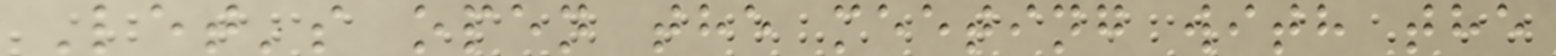Let's open the meeting with the
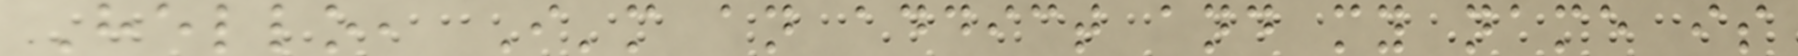Hello, I'm an addict and my name is
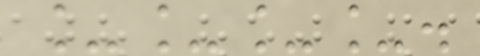____.
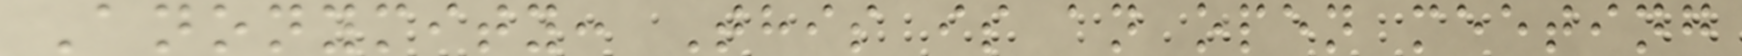Anonymity: This is an open meeting
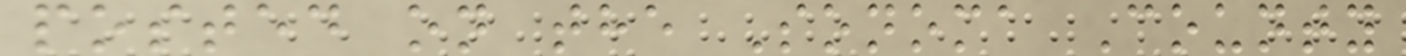posted on the Sonoma County
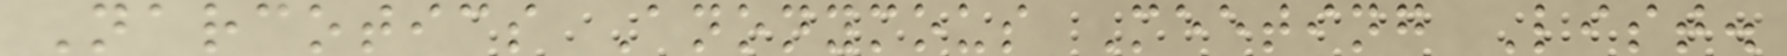Narcotics Anonymous Meeting List.
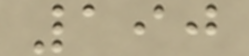190
